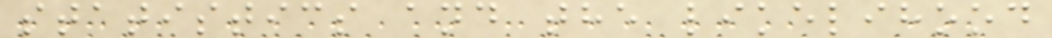statistics and the likelihood
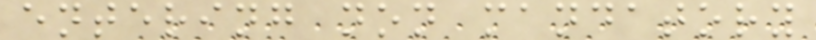entering non mandatory
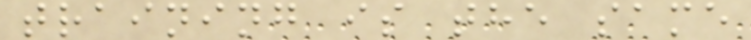training is the same
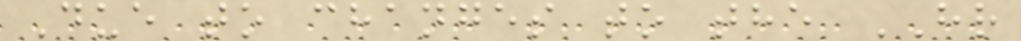Due to changes to the HR
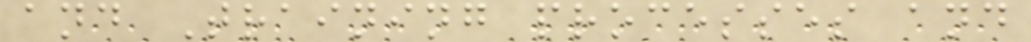and Training processes and
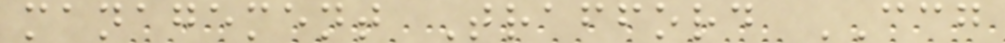management Trafford CCG
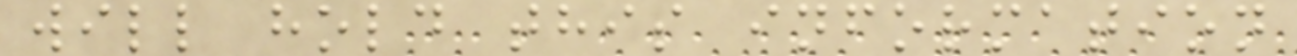will hold this information
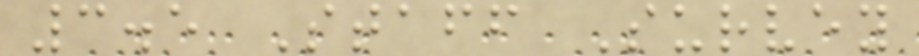3.5 Staff Survey
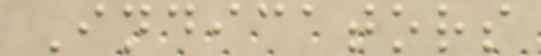Indicators
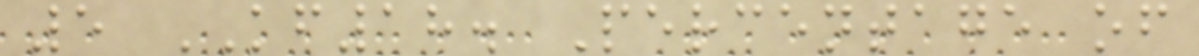5 KF18. Percentage of
